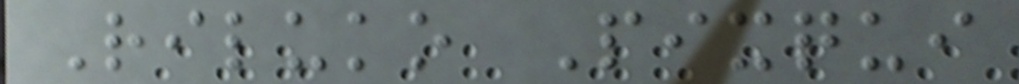Riluko Pixqui
